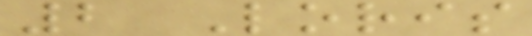2 Loris
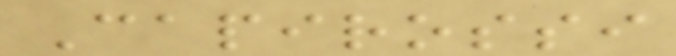Capirossi
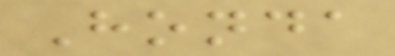Honda
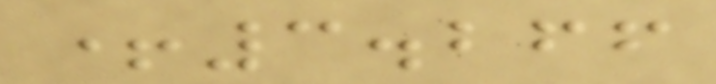+3.266
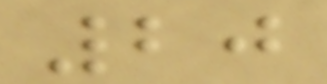20
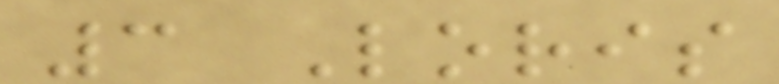3 Loris
